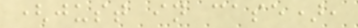(just in case),
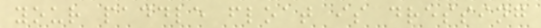your paddle float is dressing
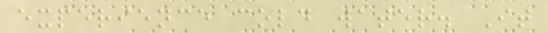experience cold water. It
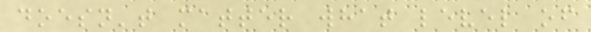doesn't matter what level of
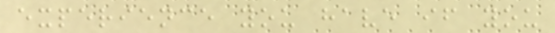experience you have if you
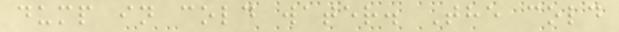dump in cold water. The cold
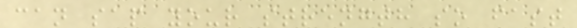can sap your strength so fast
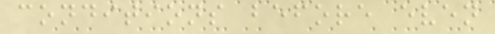conditions before even
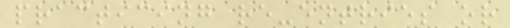practicing re-entries or
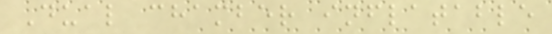Dual chamber inflatable
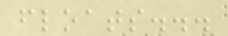floats...
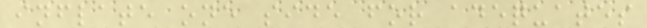inflate one side for adequates
